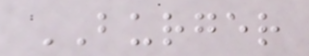BURGER
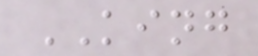KING
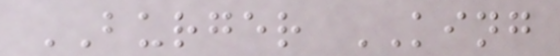BURGER KING
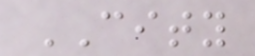CITY
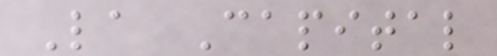La Capital
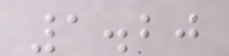1.20
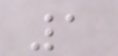1
